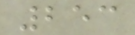253
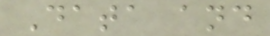Data and
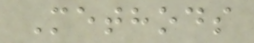Methods
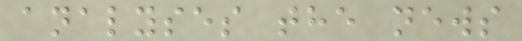analyses the news
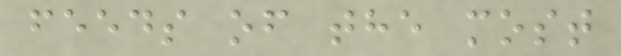feeds of the most
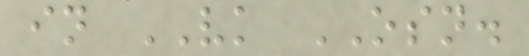in VK OSN.
